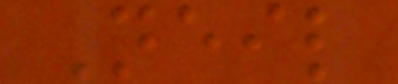Neil
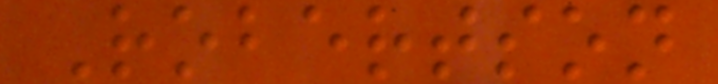Robertson
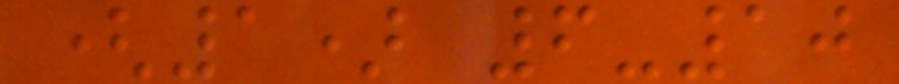(1) 6-10
